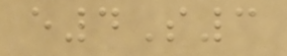e4S3
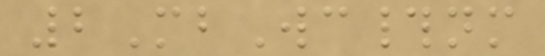2MbWc#nm
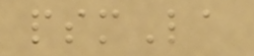psmLa
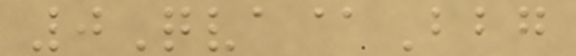0Qva@Bbg
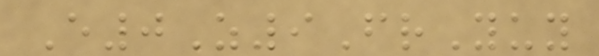E0Z9FrYuy
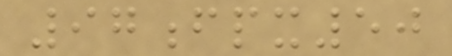97fpx50
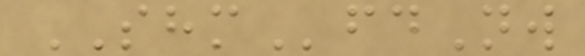SHMfdNw
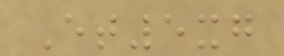Et5xg
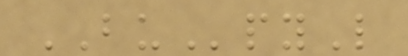BUpyL
